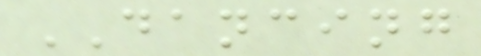DANCING
